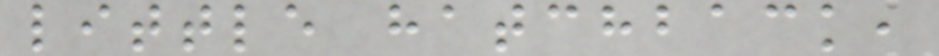little hatchback,
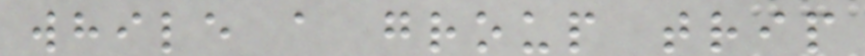while a group trip
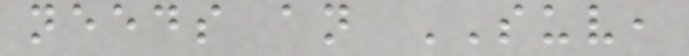needs an SUV,
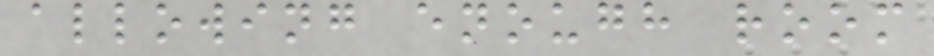allowing enough room
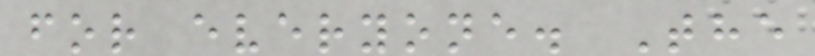for everyone. The
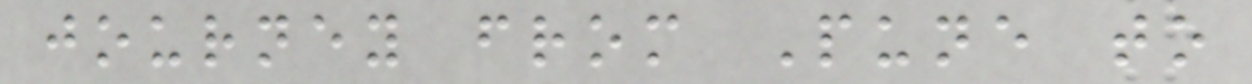journey from Pune to
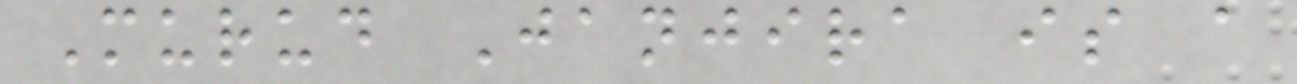Murud Janjira is a
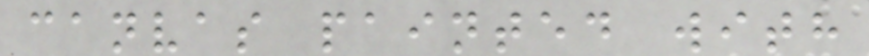canvas painted with
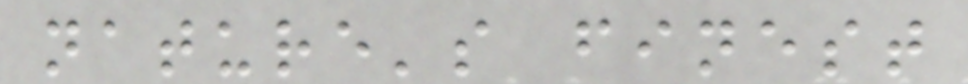nature's finest
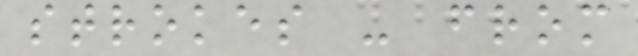strokes - from
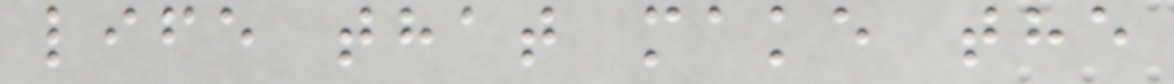life that make the
